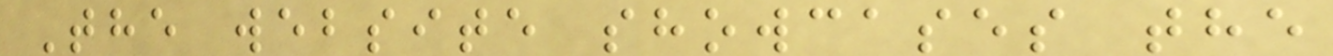The website showcases the
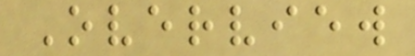Overview
